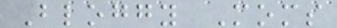Bloggy Moms
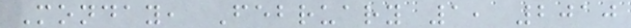Monday, February 1, 2010
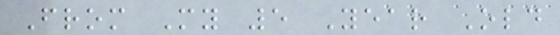From My 5 Year Old
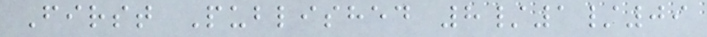First Published 8/1/09
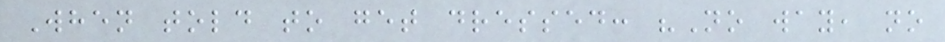When told to get dressed: "No way, no
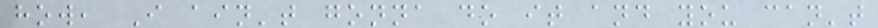how, I ain't gonna do it and you can't
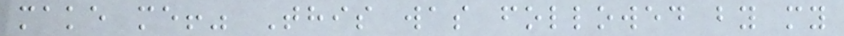make me!" This was followed by my
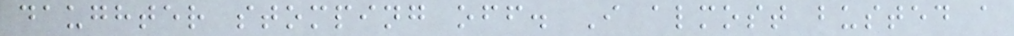daughter stomping off. I almost busted a
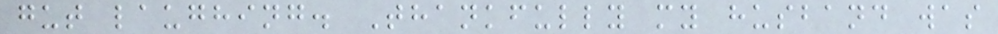gut laughing. Thankfully my husband was
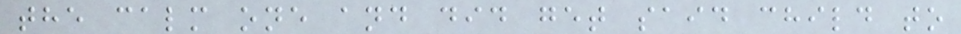the calm one and did get said child to
